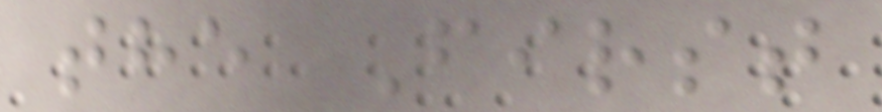the First
